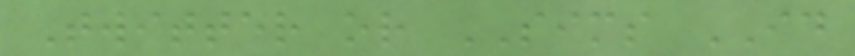Twitter or SIMS ID
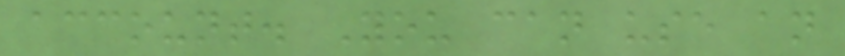account. You can use an
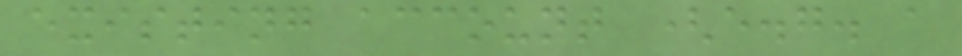existing account (e.g. a
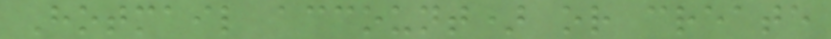Hotmail account) or create
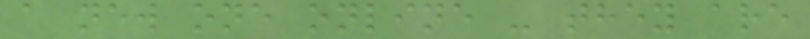a new one online - they are
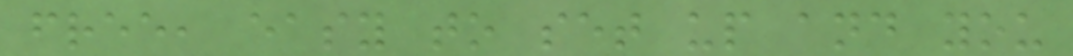free, easy to set up and you
